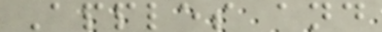Apples and
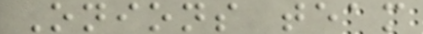Onions team
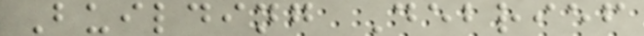Building Debrief
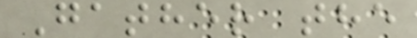Gather the
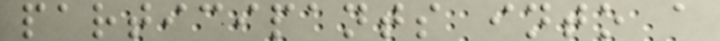participants into a
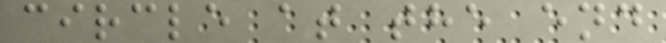circle at the end
